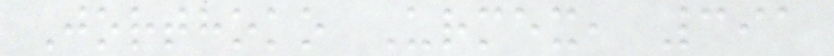Jorthoko Urmex, 391
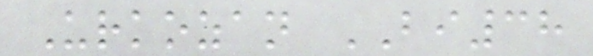Urkozan BI38
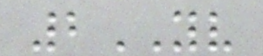2YV
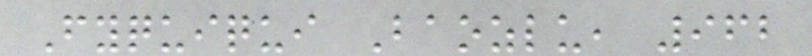Fyquiqui Baozlu, 962
